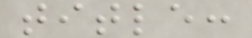title:
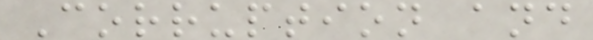Corruption and
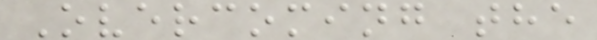Overcoming the
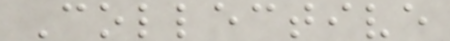Collective
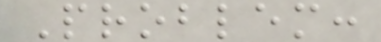Problem:
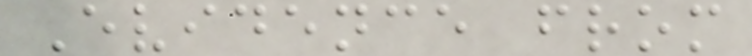Evidence from
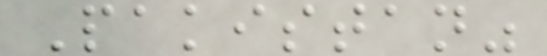Pakistan"
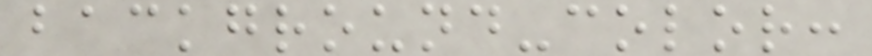background-color:
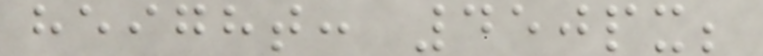height: 450px;
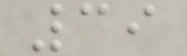39
